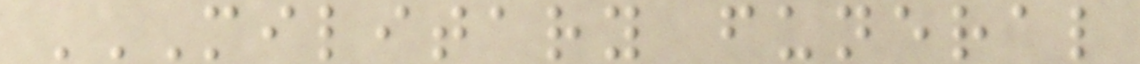MILITARY FUNERAL
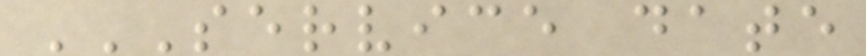SERVICE DATE
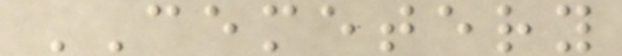CEMETERY
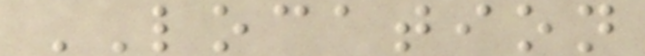LOCATION
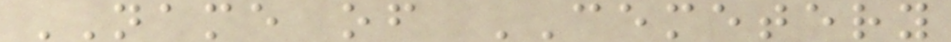NAME of CEMETERY
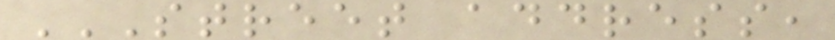STREET ADDRESS,
